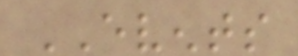EVENTS
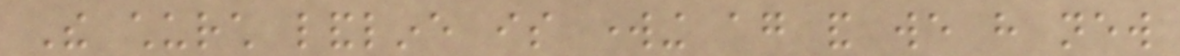The church landline is working again and we have new
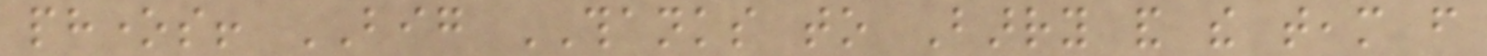phones! BIG THANKS to Barry and the team from
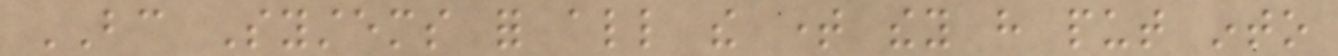BC Systems for all the time they have put into
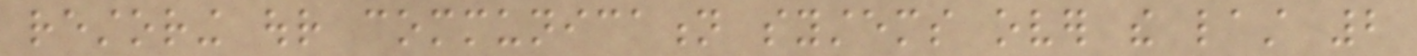restoring our communication systems over the last 2
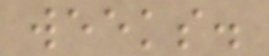weeks.
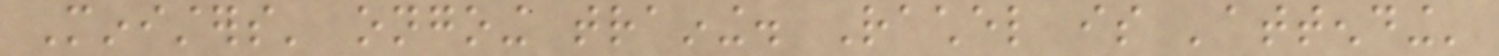Ministers' ongoing training. Rachel is 'attending'
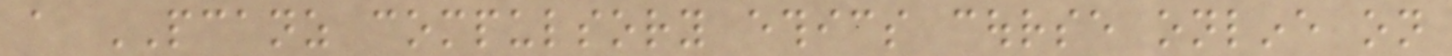a PCANZ compulsory ethics course online on
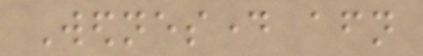Wednesday afternoon
